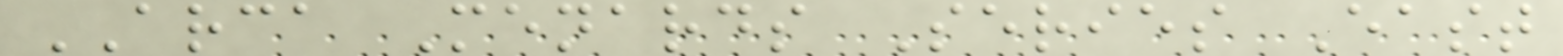ARCA Menards Series East
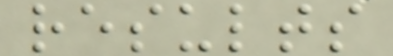results
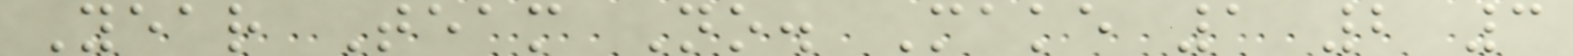Year Team No. Make 1 2 3
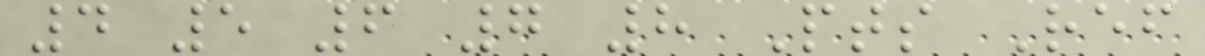4 5 6 7 8 Pts Ref
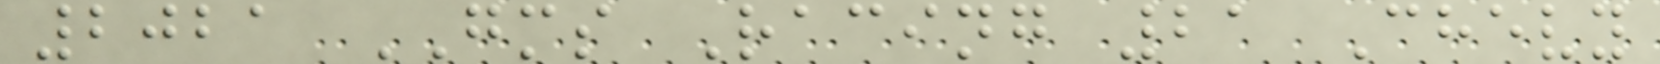2021 GMS Racing 21 Chevy
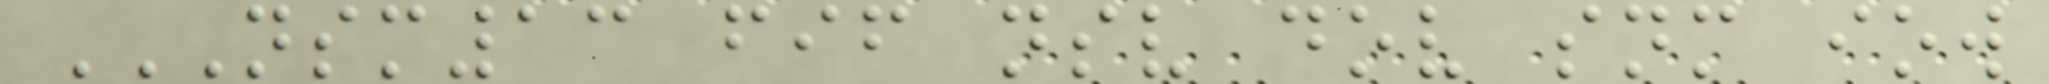NSM13 FIF NSV DOV SNM IOW
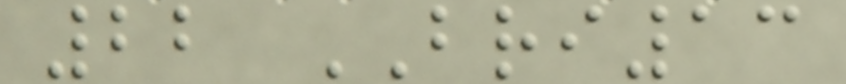22 BRI13
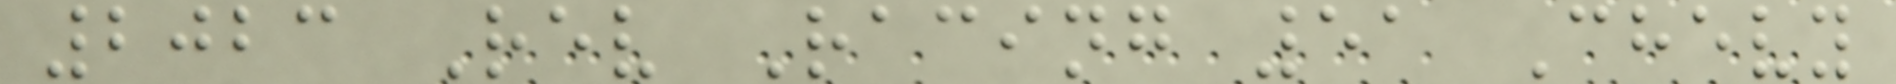2023 Rev Racing 51 Chevy
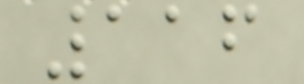116
